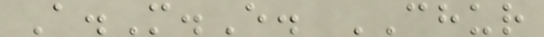A.M.E. CHUR
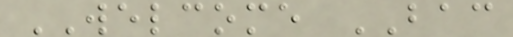WELCOME BAC
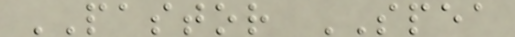PASTOR SPEA
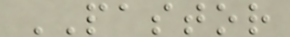PASTOR
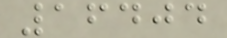16404
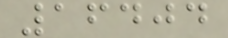16404
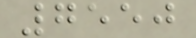7550
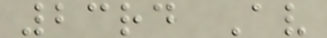23rd Av
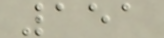151
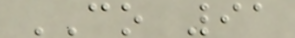CO 91
